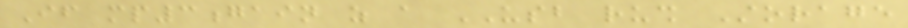If mp3gain as a USB rush Storage
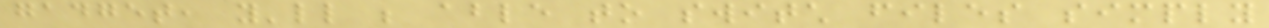gadget, you'll be able to switch files simply
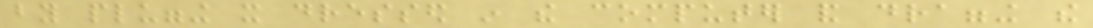by plugging it dressed in the computer and dragging the
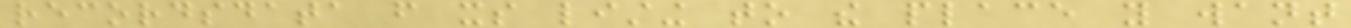recordsdata from its listing to the place you want
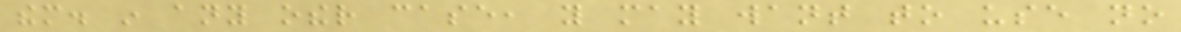them. in any other case, you may want to use no
